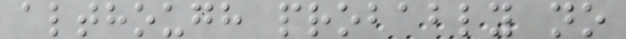although probably no
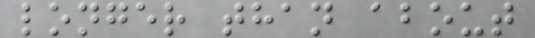longer than about
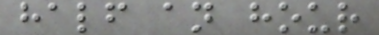half an hour
